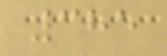385
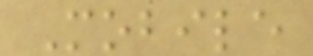Mobile
